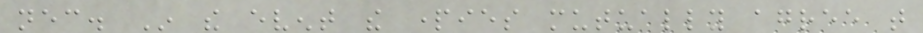necessary. In the event the parties mutually agree that
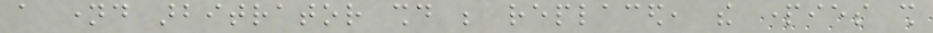a named arbitrator should be replaced, the parties shall
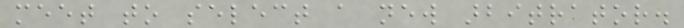meet to select a new arbitrator.
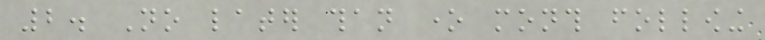2. No later than one month following
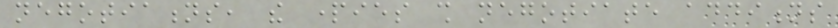negotiations, the parties shall negotiate additions
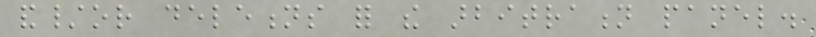and/or deletions for the arbitration panel.
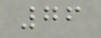76
